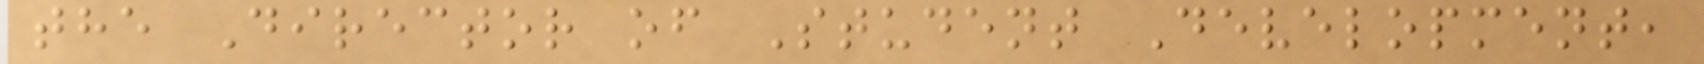the Director of Student Development,
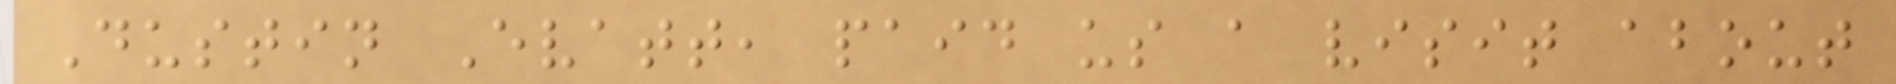Dustin Evatt, paid us a visit about
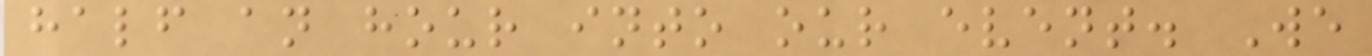half an hour into our event. We
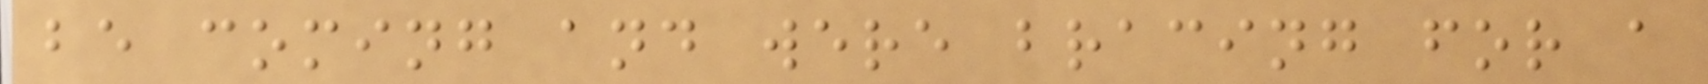be coming and were bracing for a
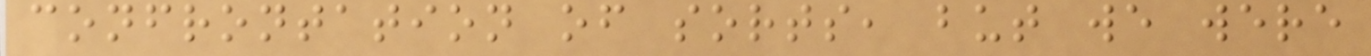confrontation of sorts, but we were
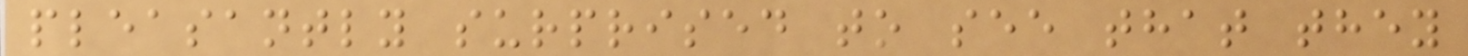pleasantly surprised to see that they
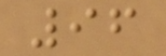96
